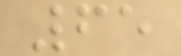65
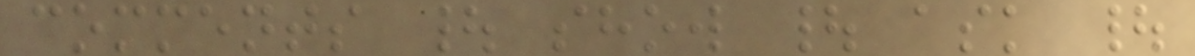comments | show | ask |
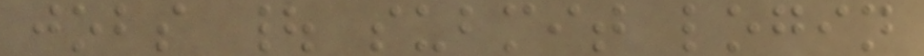jobs | submit login
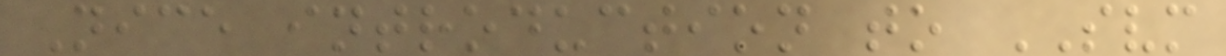Nice introduction to SVM
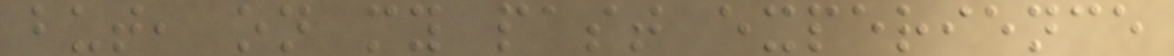but, on my past experience
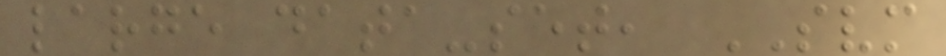large data-set, SVM
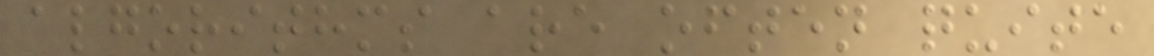algorithms are often quite
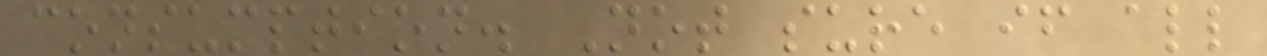consumption. Not sure if all
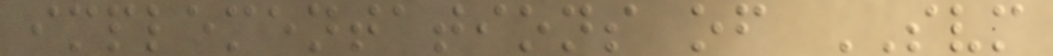implementations of SVM
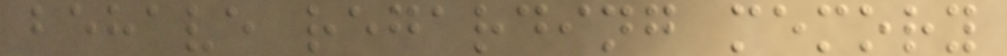behave regarding memory
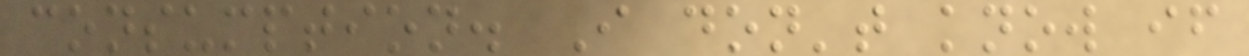consumption. I don't know if
